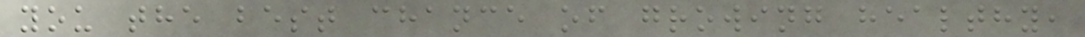you the best chance of growing healthy,
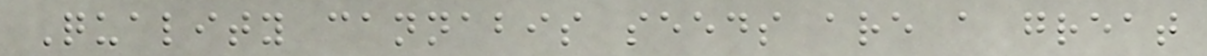Quality cannabis seeds are a great
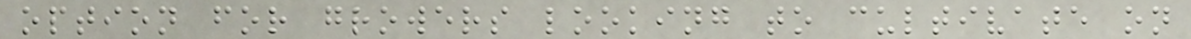option for growers looking to cultivate on
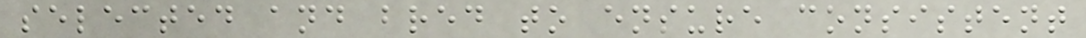selected and bred to ensure consistent
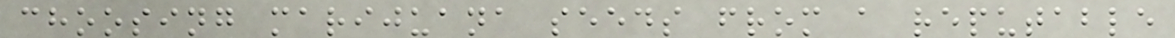choosing marijuana seeds from a reputable
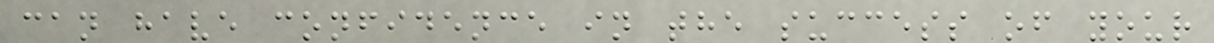can have confidence in the success of your
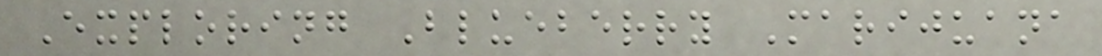Exploring Blueberry Marijuana
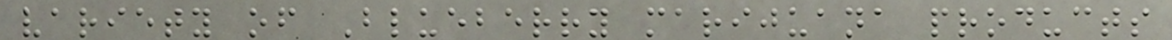variety of Blueberry marijuana products
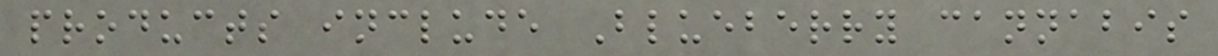products include Blueberry cannabis
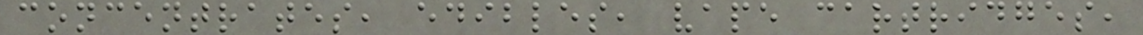concentrates, edibles, vape cartridges,
